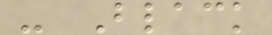- Black
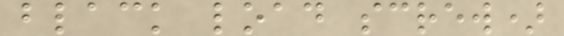black load screw)
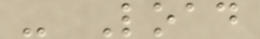- Load
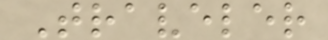Traveler
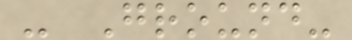- Ground-
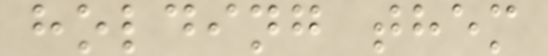holding them
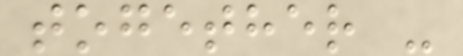together -
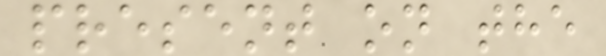present on the
